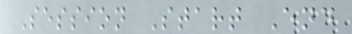Session Start End
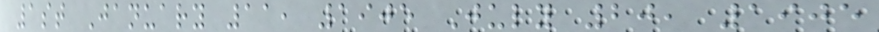1st January 11, 1905 July 20, 1905
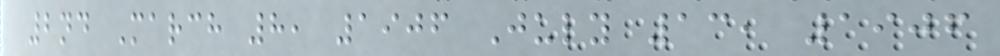2nd March 8, 1906 July 13, 1906
